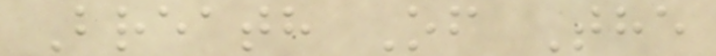Breath Of The
